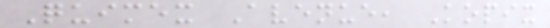Quimex Avenue, Kopix
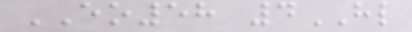EO58 4HL
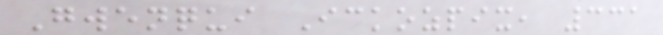Gwenqui Ickozpix, 331
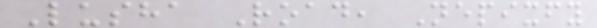Lusha Road, Nepixfy
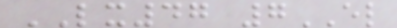LX47 7EL
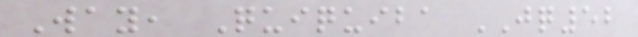Way, Quiquiba JQ52
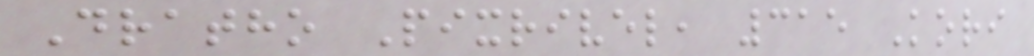Dratho Pixrivel, 315 Kori
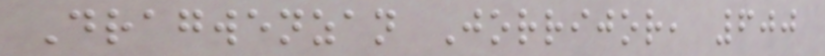Dragwenzan Jorrijor, 600
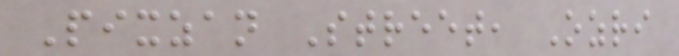Pixzan Street, Ozri
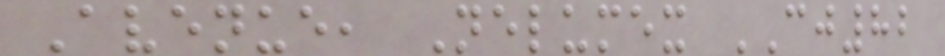Avenue, Nelumex CJ82
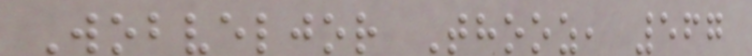Wobveljor Thooz, 567
